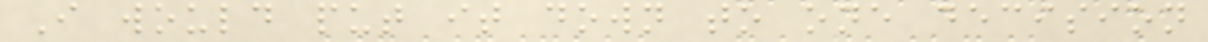I would put it down to one decision
